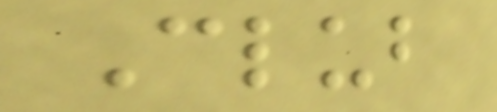Club
